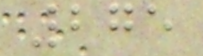275
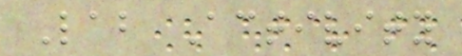Lab Activity
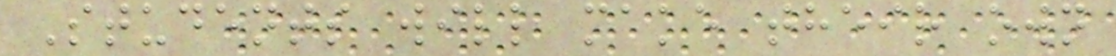Students will make their own
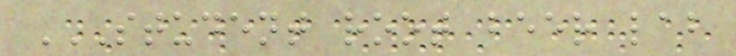STUDENT ROOT BEER LAB
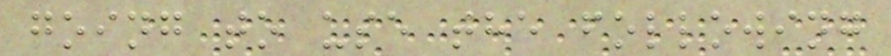going to use the following
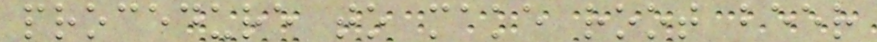procedure to make root beer
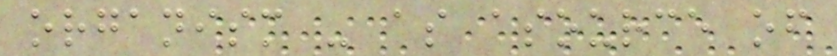organism - as asource of
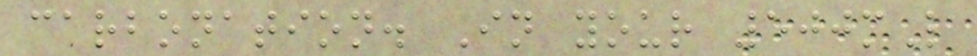carbonation. In your 500mL
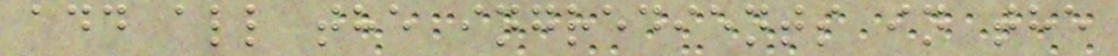add all the ingredients in the
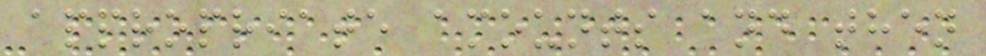appropriate amounts and then
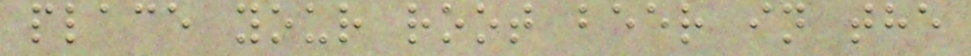place your root beer in the
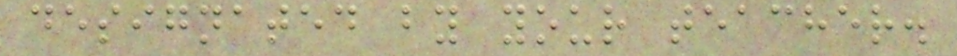designated by your teacher.
